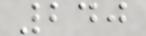240
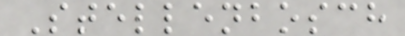Stellenbosch
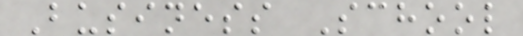Business School
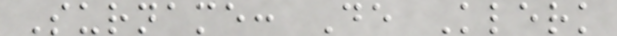Surname: De Klerk
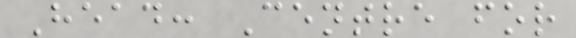Head: Centre for
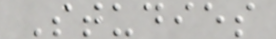Studies
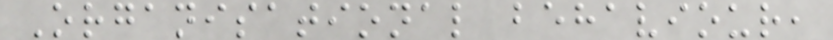Organisational behaviour,
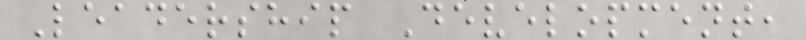Leadership Development,
